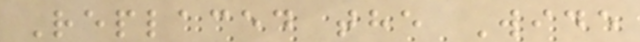Replaced the Wide
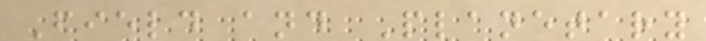Field and Planetary
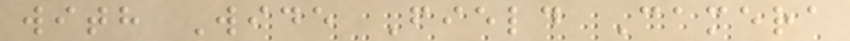with Wide Field Camera
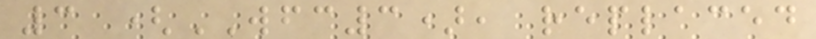3 (WFC3), replaced
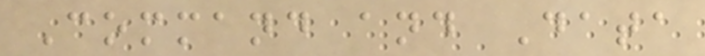Command and Data
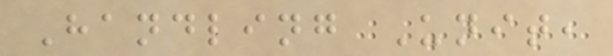Handling Unit,
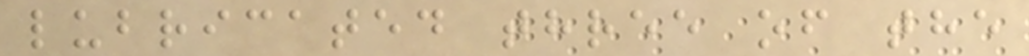lubricated three of the
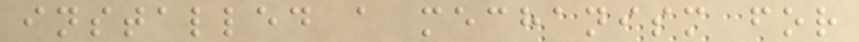installed a mechanism for
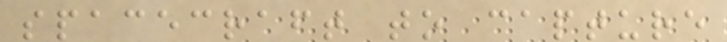spacecraft to capture
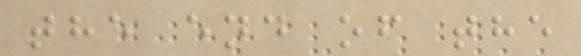the end of the
